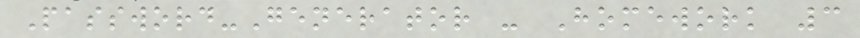Password-Generator - Homework 3
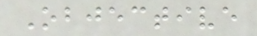Objective
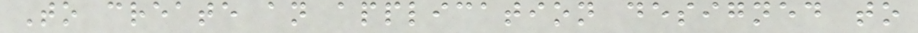To create an application designed to
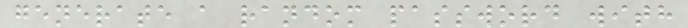generate a random password with
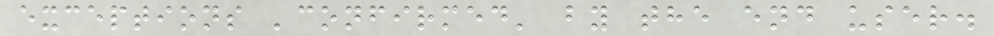exceptions 'confirmed' by the end user.
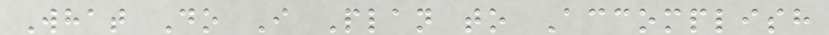What Do I Plan to Accomplish
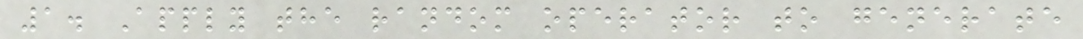1. Apply the random operator to generate
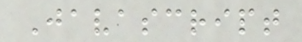Javascript
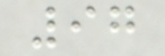97
